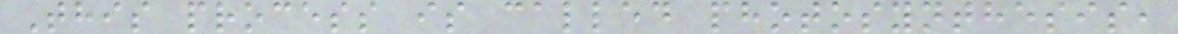This process is called photosynthesis,
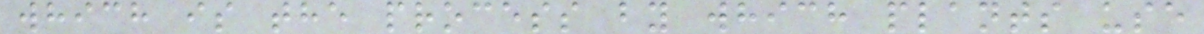which is the process by which plants use
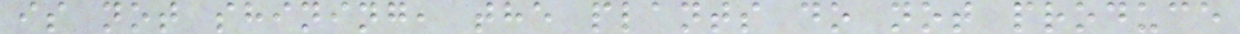is not shining, the plants do not produce
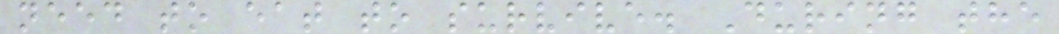need to eat to survive. During the
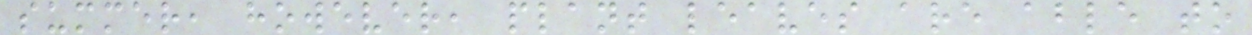summer, however, plant leaves are able to
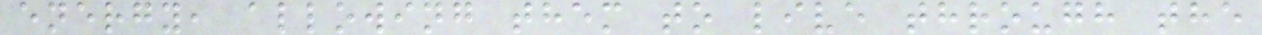energy, allowing them to live through the
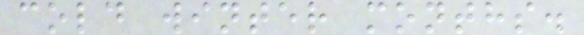cold winter months.
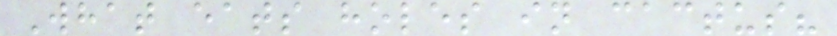What eats holes in cactus?
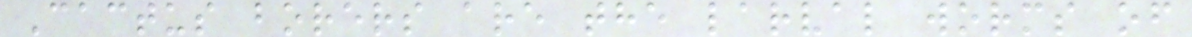Cactus borers are the larval worms of
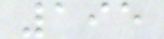195
